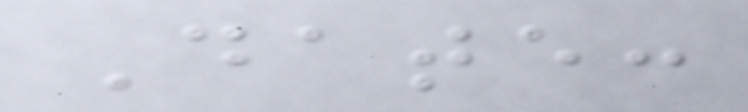Date:
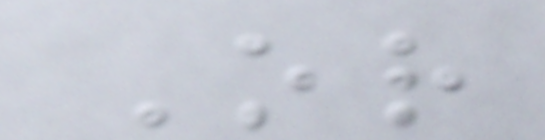Or
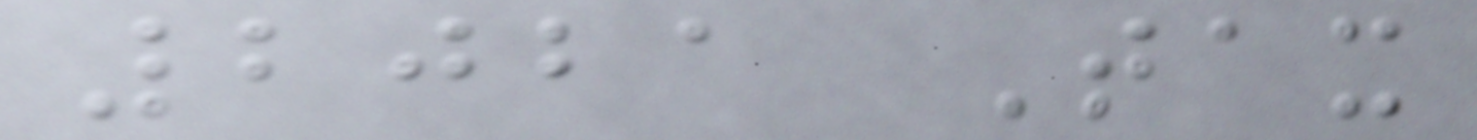2021 Tax
